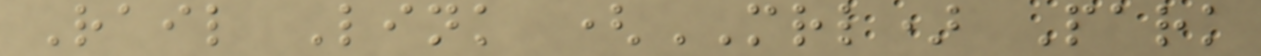Rail Link (MRL) Park
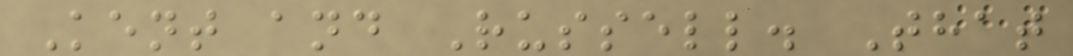Kent and Russell. That
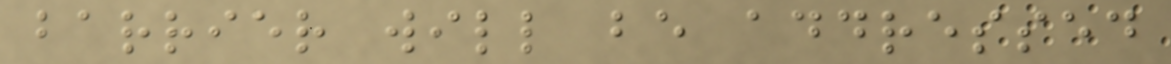barrier will be addressed
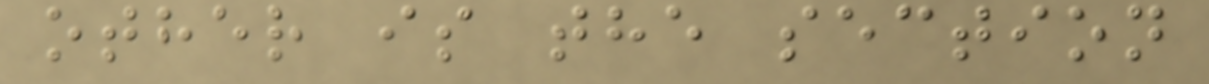other is the section
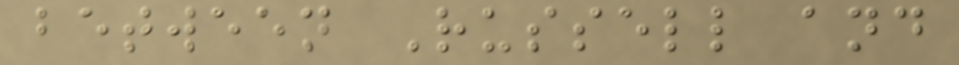between Russell and
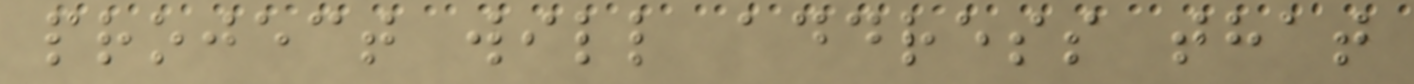project will address that
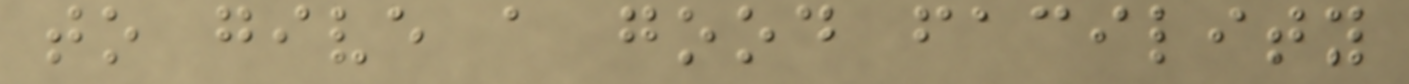to give a good facility
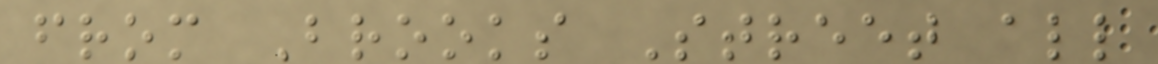from Brooks Street all
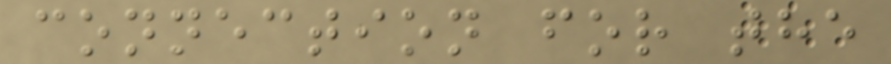connection for the
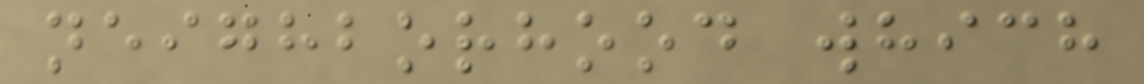neighborhood which
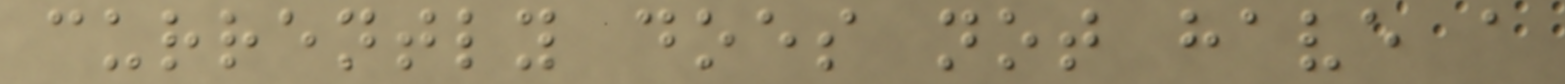currently does not have a
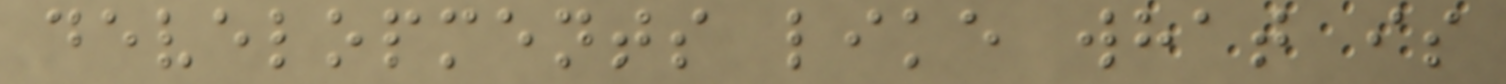developments like what is
